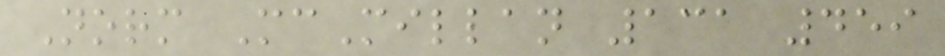Norm McMillan 131 459
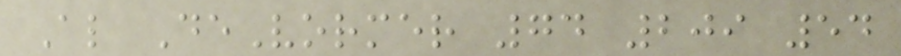Al DeVormer 74 209 54
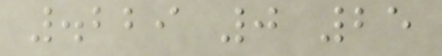.229 0 25
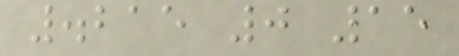.215 0 15
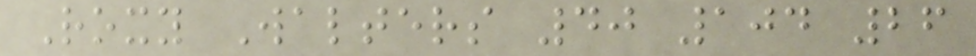Roxy Walters 40 104 26
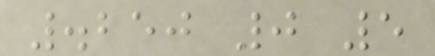.250 0 5
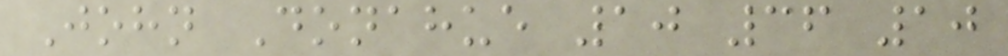John Donahue 10 36 10
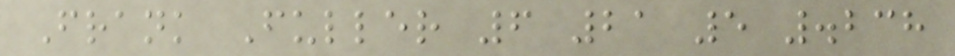Frank Fuller 6 21 5 .238
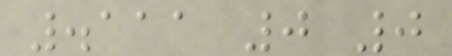.111 0 0
